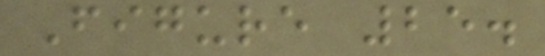Figure 25.
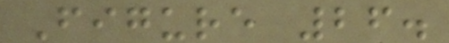Figure 26.
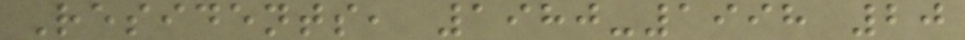Residents, 1980-1998 20
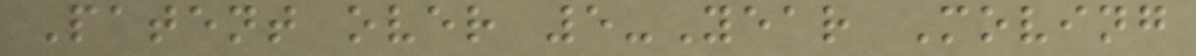Patent over 5-Year Moving
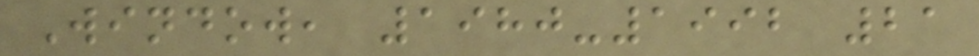Window, 1980-1992 21
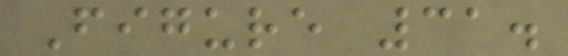Figure 31.
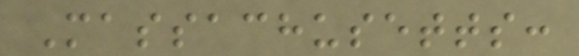Massachusetts:
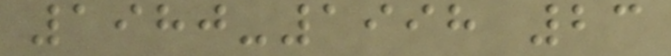1980-1998 23
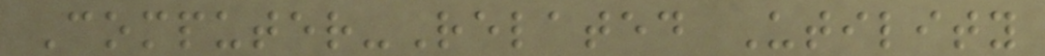Computer-Related Utility
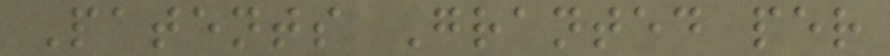Patents Granted per
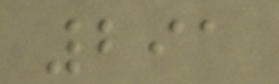291
